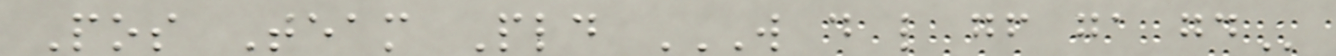Pos Team Pld W D L GF GA GD
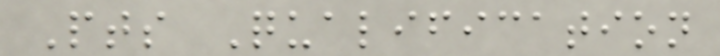Pts Qualification
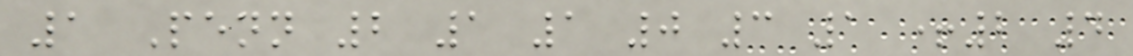1 Penn 2 1 1 0 3 1 +2 4
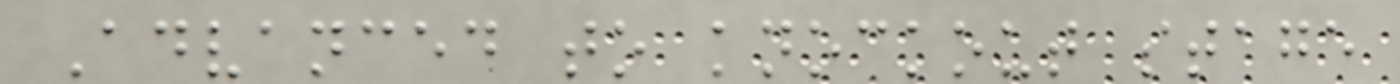Advanced to knockout stage
